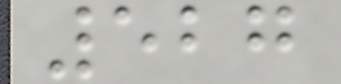527
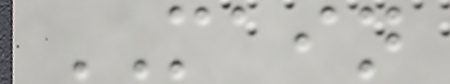MAIN
